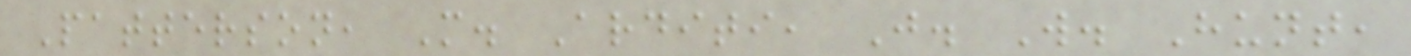Patterson, M. Arditi, J. W. Hunt,
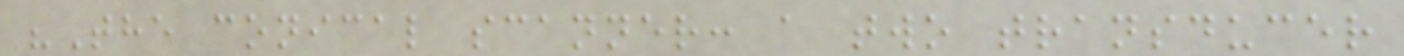"The conical scanner: a two transducer
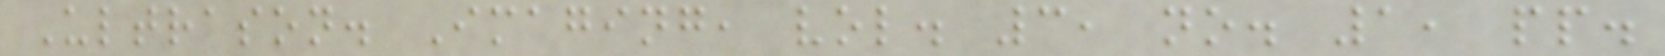Ultrason. Imaging, vol. 3, no. 1, pp.
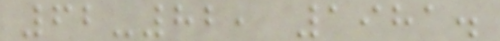62-82, 1981.
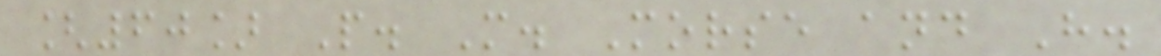[60] P. M. Morse and H.
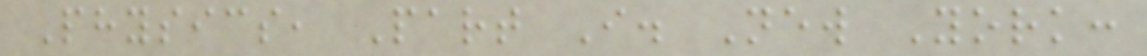Physics, Part I. New York:
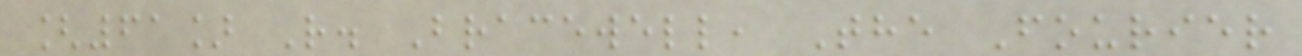[61] R. Bracewell, The Fourier
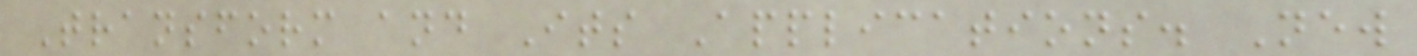Transform and Its Applications. New
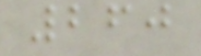260
